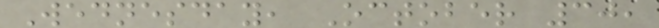Wednesday, October 30,
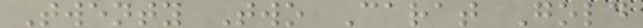Twenty Two Carat Gold
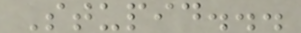Stupid...
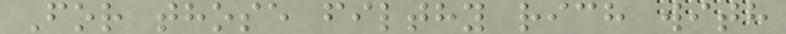For those filthy rich with
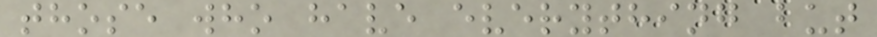those who have everything but
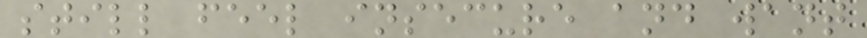still feel insecure and want
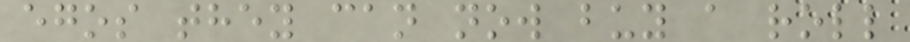egos they can now buy a roll
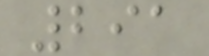291
